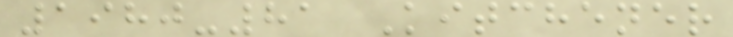1980-81 Kitchener
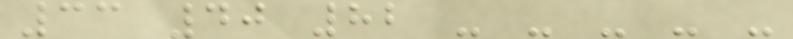33 40 82 - - - - -
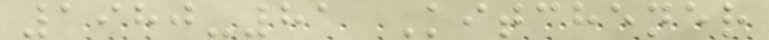1980-81 Kitchener
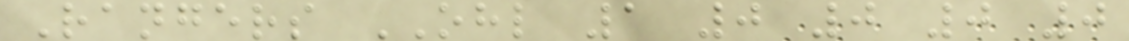Rangers OHL 1 0 0 0 0
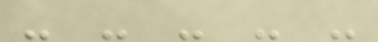- - - - -
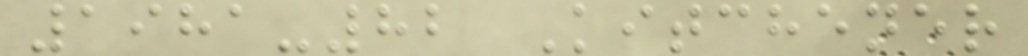1981-82 Kitchener
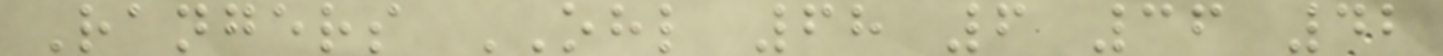Rangers OHL 68 6 36 42
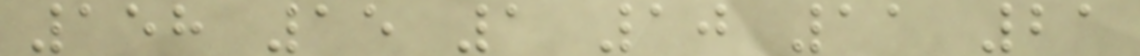158 15 1 10 11 21
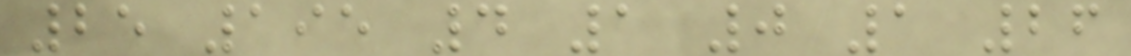25 195 4 1 0 1 26
